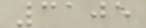3105
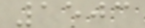1503
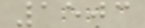1503
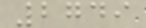2749
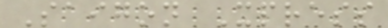Saigon Xpress
